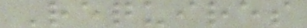Requires
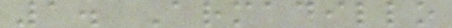1. Armadillo
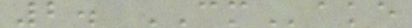2. CMake
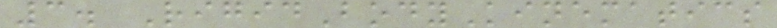3. RigidBodyKinematics
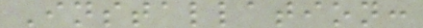Installation:
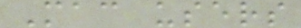Mac users
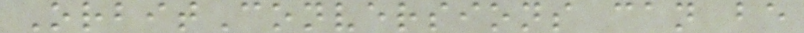OrbitConversions can be
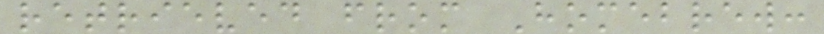retrieved from Homebrew:
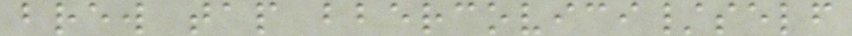brew tap bbercovici/self
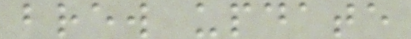brew update
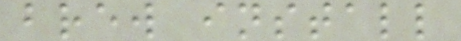brew install
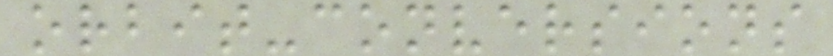orbit-conversions
